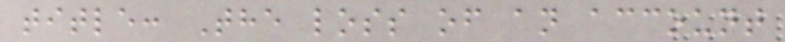title: The loss of an account
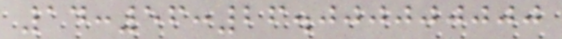14:56:26.000000000
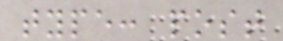type: post
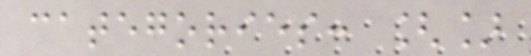categories: []
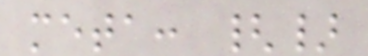meta: {}
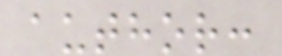author:
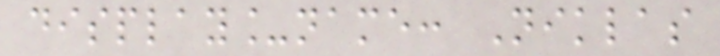display_name: Niklas
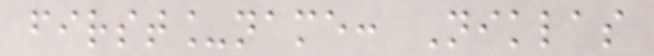first_name: Niklas
